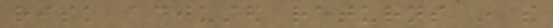risk adjusted returns in the
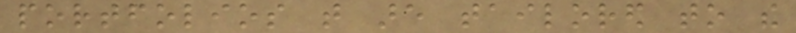portfolios that are tailored to the
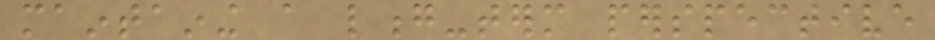maintaining a long-term perspective
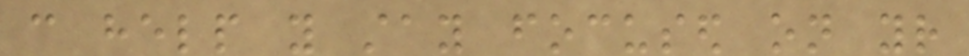can help you stay focused on your
